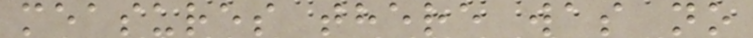measures there was no
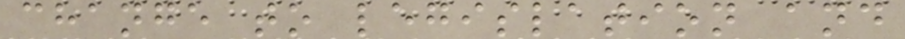change to legislation and
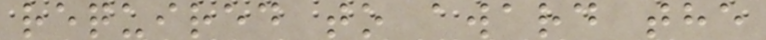required to award the
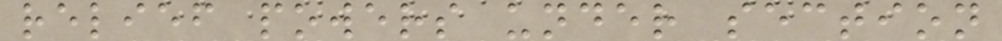relief powers under section
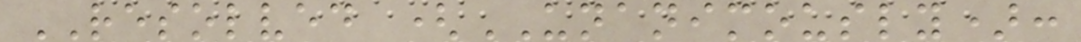RESOLVED (UNANIMOUSLY):
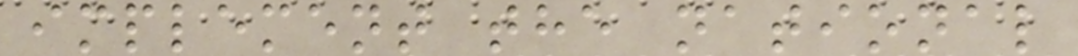implement the national
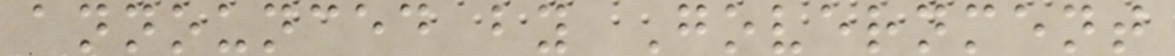announced by Government
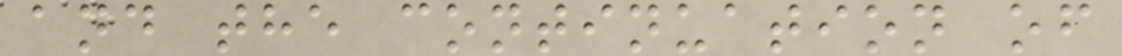and the continuation of
